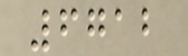6712
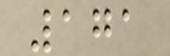171
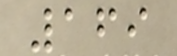169
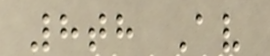8th Av
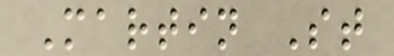Martin St
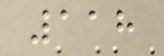118
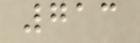713
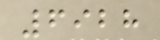6928
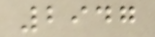2947
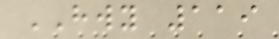HWY 119
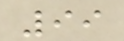99
